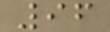96
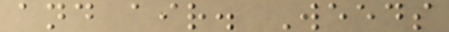and air. Weeds
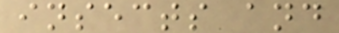insects and
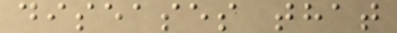diseases that
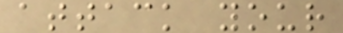attack your
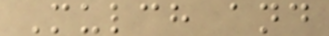Mulch and
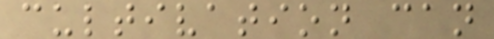cultivation can
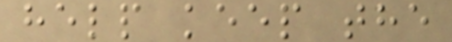help keep the
